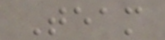Team
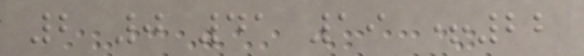2 0 41 19 +22
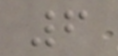6
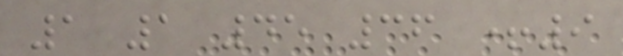1 1 45 36 +9
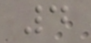4
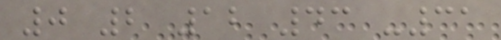0 2 12 43 -31
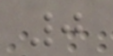0
